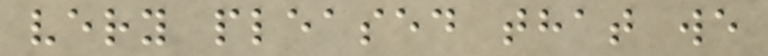very pleased that we
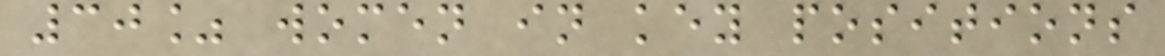30% women in key positions
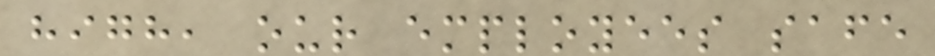high, our employees safe
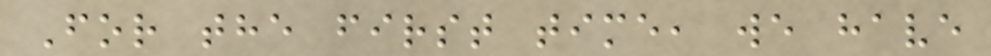For the first time, we have
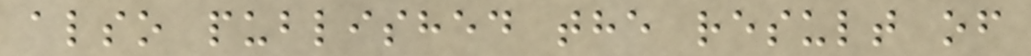also published the result of
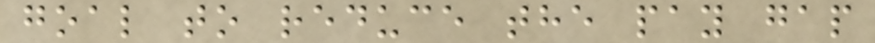goal to reduce the pay gap
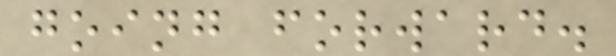going forward.
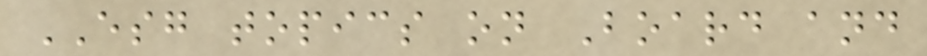ESG topics on Board and
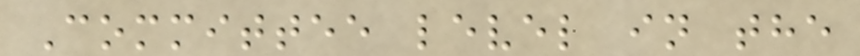Committee level in the
